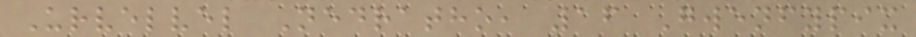Urvelvel Nedratho, 16 Gwenfypix
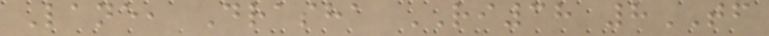Lane, Drasha RI38 8TF
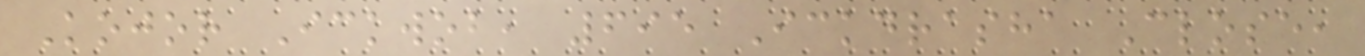Kojor Ickwob, 695 Ickdrasha Close,
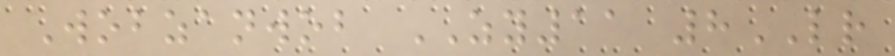Wobzanwob ZY11 8LR
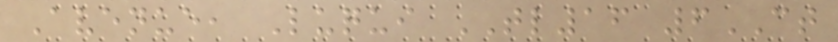Avenue, Luqui TL16 6CT
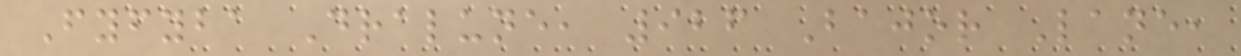Fyfyba Dralune, 926 Bajor Lane,
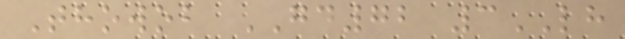Thowob GD72 3LH
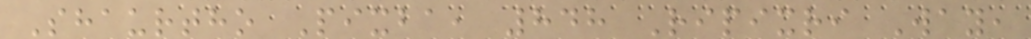Shaurtho Pixba, 848 Ripixri Way,
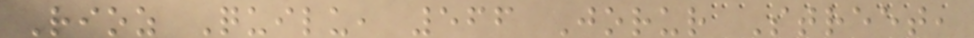Rioz Quilu, 566 Jorur Street,
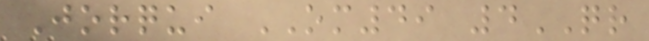Jorqui OM49 4QR
